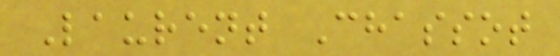Laurent Chassot
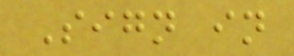Sign in
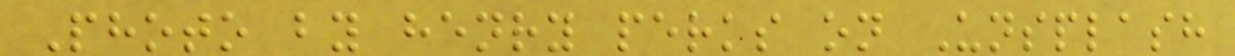Photo by henry perks on Unsplash
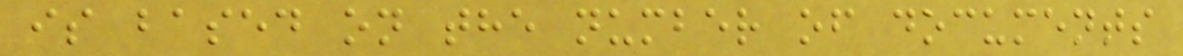is based on the number of documents
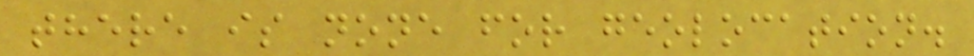there is none for geolocation.
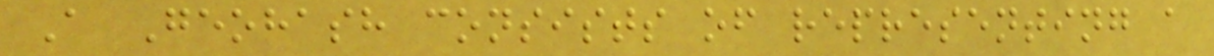A Geohash consists of representing a
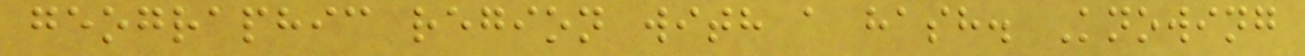geographic region with a hash. Knowing
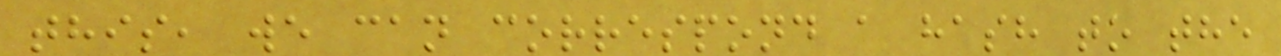this, we can correspond a hash to the
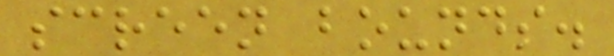screen bounds.
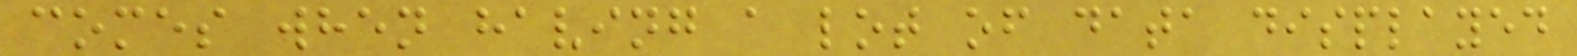comes when having a lot of data displayed
